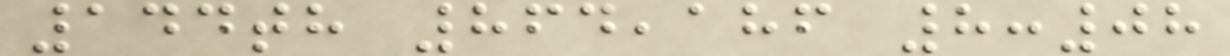144th 864,186 8:08
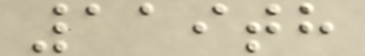119th
